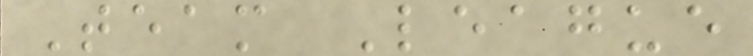Team League
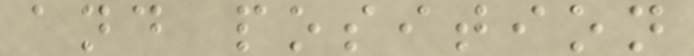and position
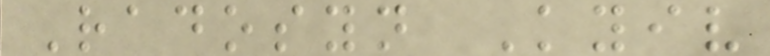Radosyn Kyiv
